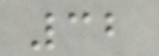32
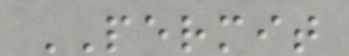PERMIT
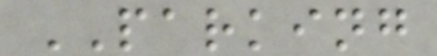PARKING
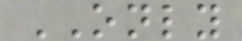ONLY
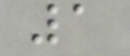1
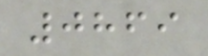0869
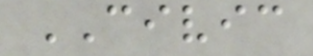CIVIC
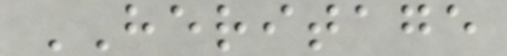HERITAGE
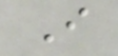I
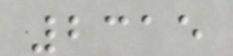2315
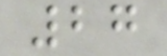27
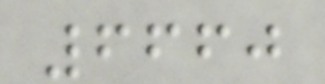6660
